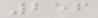256
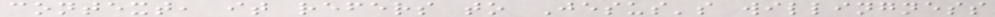context, it refers to Jesus's willingness
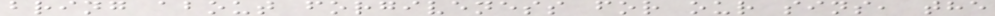bring about forgiveness for our sins, the
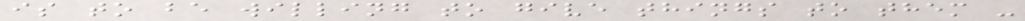is to be willing to give things to them -
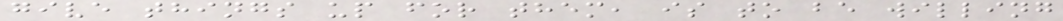give things up for them, is to be willing
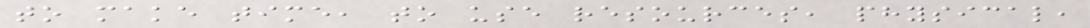to make time, to use resources, physical,
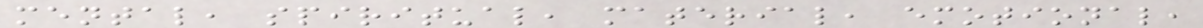mental, spiritual, material, emotional,
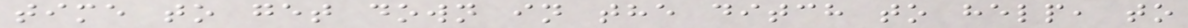time to get down in the ditch to help, to
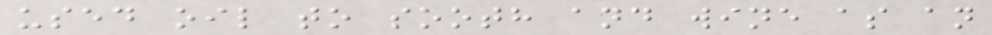used oil to sooth and wine as an
